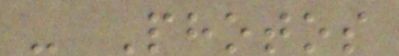- Photos
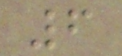6
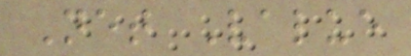Net Value
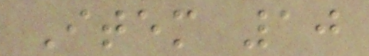Item 10
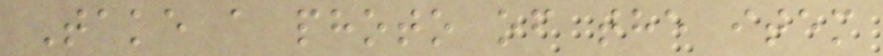Take a photo of the item
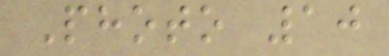Photo 10
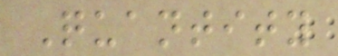Quantity
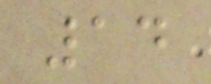14
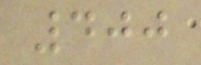400
